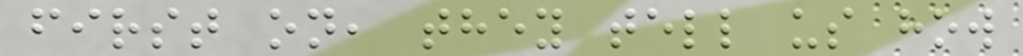first on, they tell us how
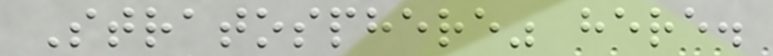Stratosphere" here.
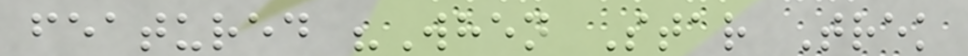featured "When Star Trek
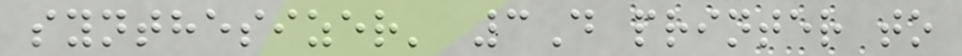synthesizer' 3D printer to
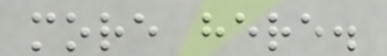more here.
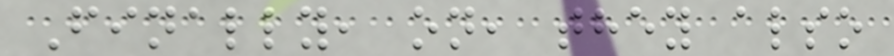Finally, on, they also
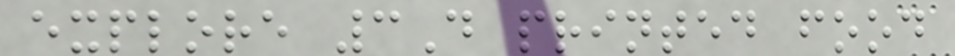explore 3D printed food
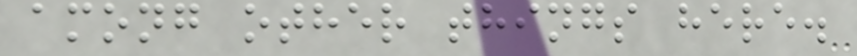among other things here.
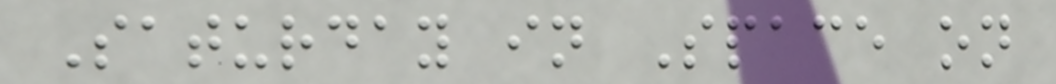Saturday in Space on
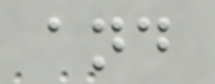and
